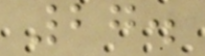27.
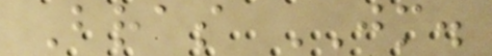Bras JM.
